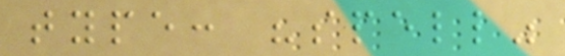type: "spell"
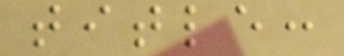title:
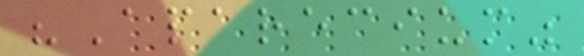"Aparecium"
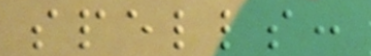spells:
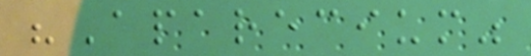"Aparecium"
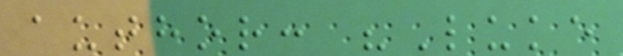author: "Luke
